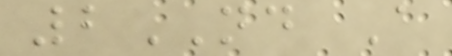2ND A
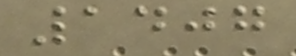1407
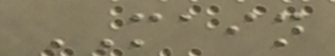MAIN
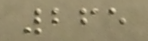265
